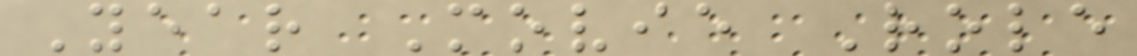Year Movie Role
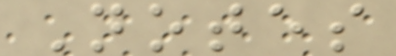Notes
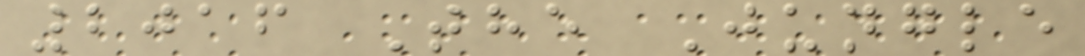2016 The Jungle
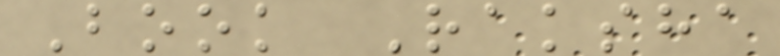Book Raksha
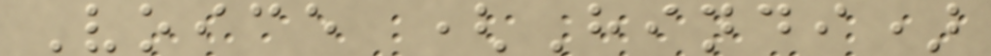Voice (Hindi)
